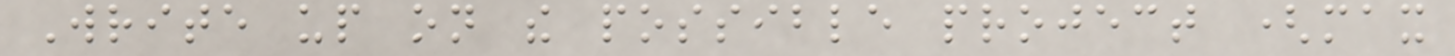Write up on the possible project (max
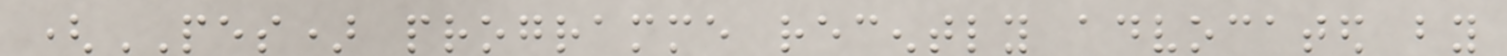(PES) programme recently advocated by
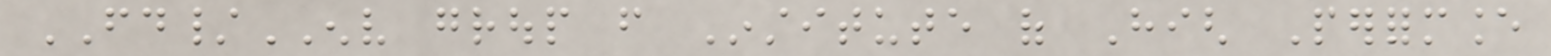FD/ENV group from Institute of High Performance
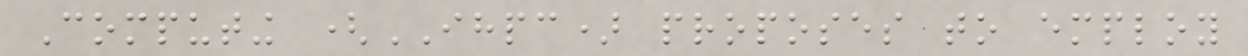Computing (IHPC) proposes to employ
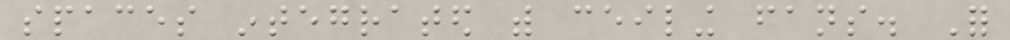spaces integrated with ceiling fans. For
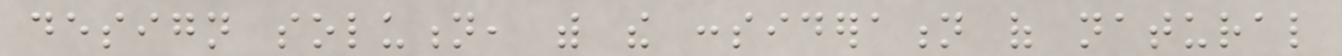design solution, with the consideration of natural
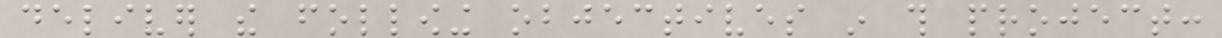deliver the following objectives in this project:
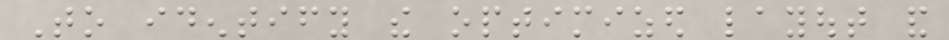To identify the optimized layout and
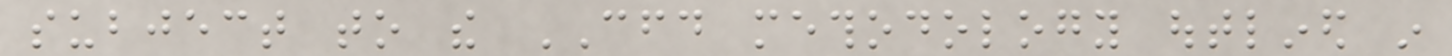subject to the CFD methodology outlined in
